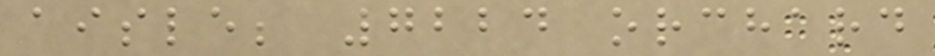aisle; 7224 orchard
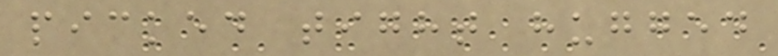picked tight hugged
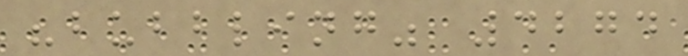"bubbling" 4274
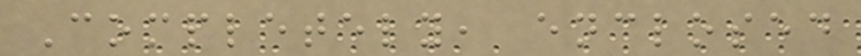Completely, enclosed
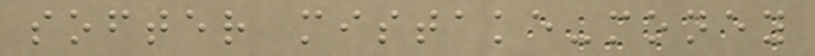softer mistake-money
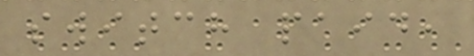switch paid,
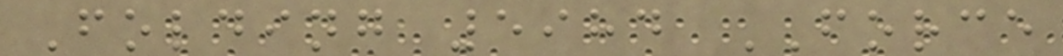Folding 5984 FORCE
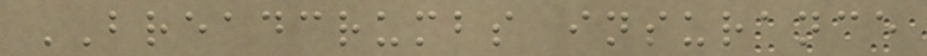BREADCRUMBS insurance
